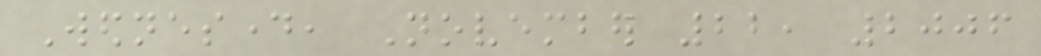Wednesday, November 22, 2006
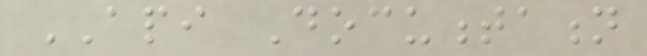API Documentation
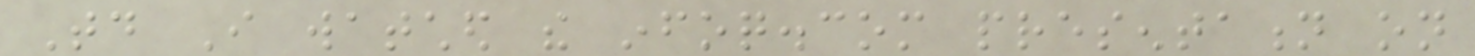Today I watched the infoq.com presentation on
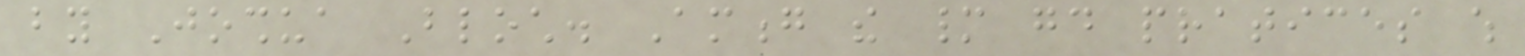by Joshua Bloch. Among the many good pratices which
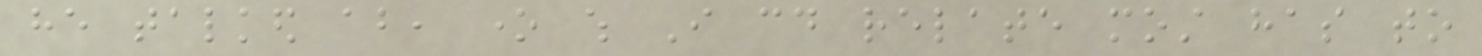he talked about, one which I could relate most has to
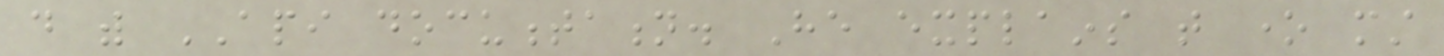do with API documentation. He explains that one must
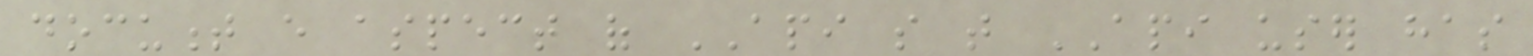document every aspect of API so that API user has
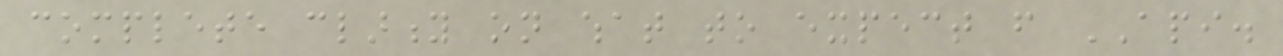complete clarity on what to expect from API.
